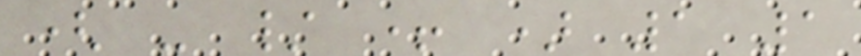( - / + ) 1 1
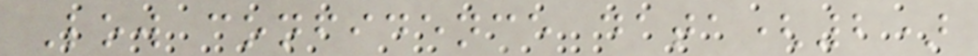Low confidence data(2)
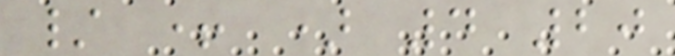/ + ) 4 20
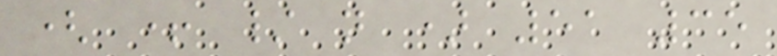( + / n ) 51 35
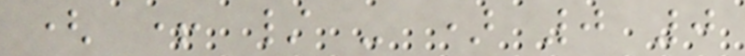( + / - ) 0 0
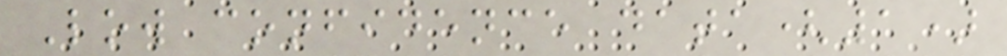Low confidence data(1)
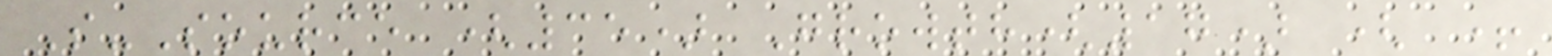S-Source (35) Growth(17) ( +
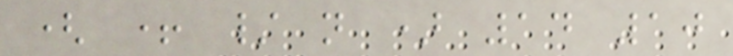( + / n ) 14 10
